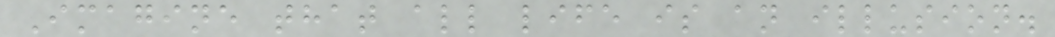Imagine that all life is an illusion.
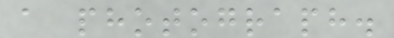a photograph.
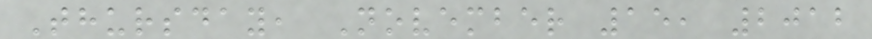Thursday, November 15, 2012
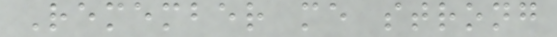Remember me strong
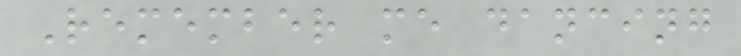Remember me dancing
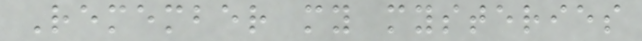Remember my mysteries
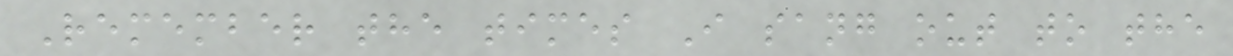Remember the times I sang out to the
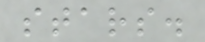stars.
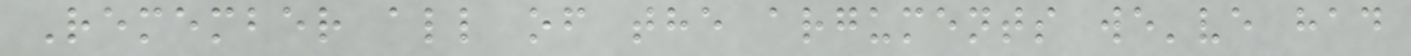Remember all of the arguments we've had
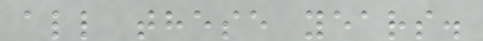all these years.
